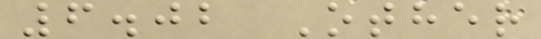6.02 Other
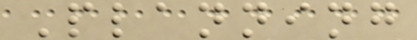Planning
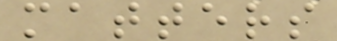matters
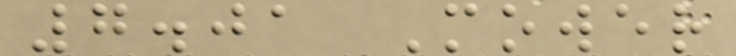7.01 Mower
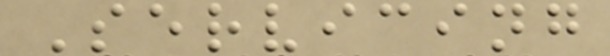Servicing
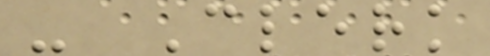- Clerk
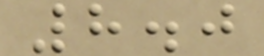8.0
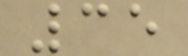35
